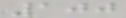100
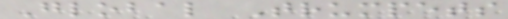Global Trumpets
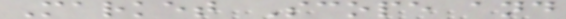Market Scope and
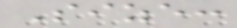Size:
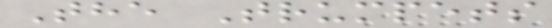The Trumpets
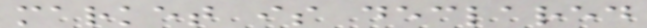market is declared
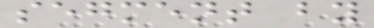segment by
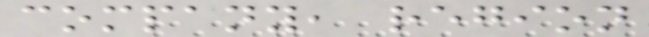company, region
